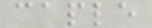caple
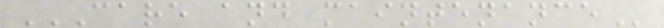CARE AND MAINTENANCE
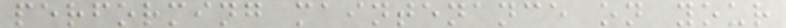performing maintenance on your
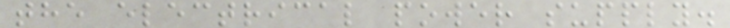the electrical power supply.
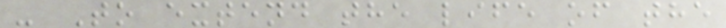- To extend the life of the
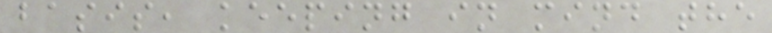basis, keeping in mind the
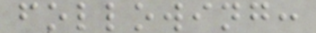following:
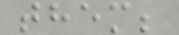them;
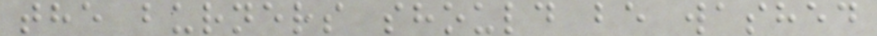the burners should be washed
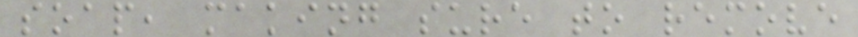soap, making sure to remove
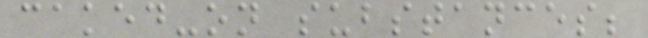caked-on substances;
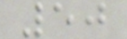50
